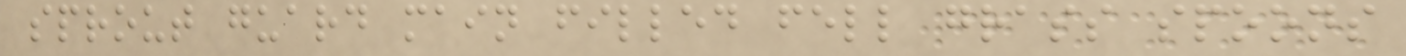sprout guard main filled fell grass spoons
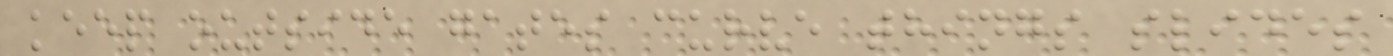keep outside gates curve things slides
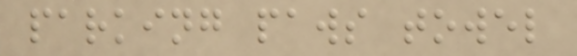parking paws towel
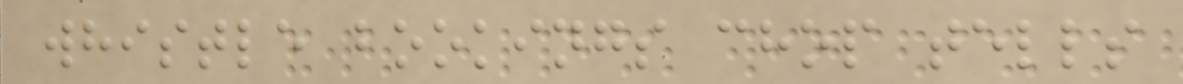whistle bookings chop tells
